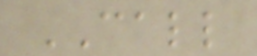CALL
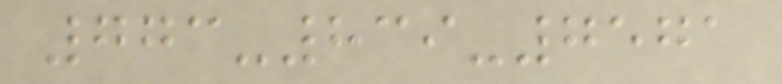773-839-7571
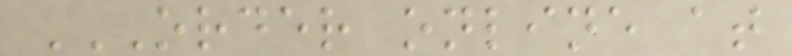ORDER ONLINE AT
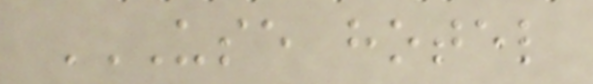USE HOTEL
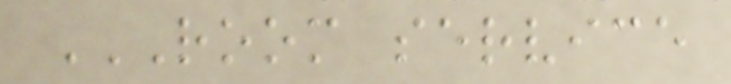ROOM SERVICE
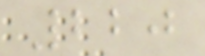220
